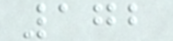172
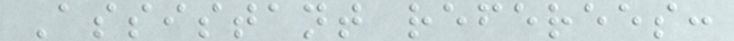Assistant referees:
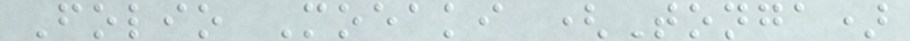Folio Moeaki (Tonga)
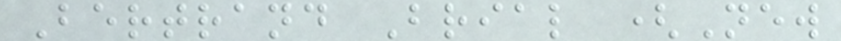Bertrand Brial (New
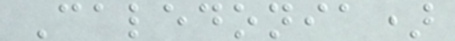Caledonia)
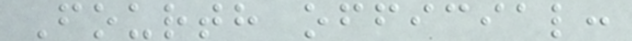Fourth official:
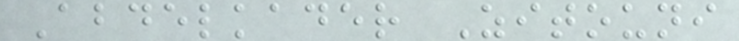Abdelkader Zitouni
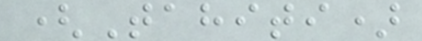(Tahiti)
